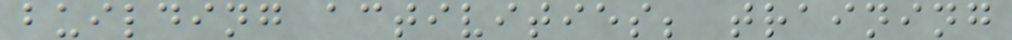building activities; training
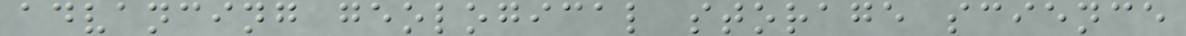advancing geological storage science
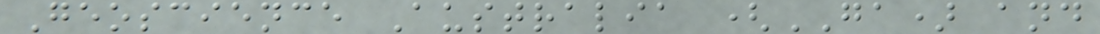Geoscience Australia (GA) and
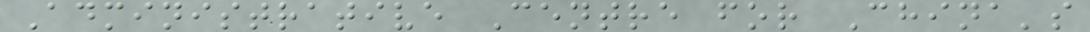Administrative Centre for China's
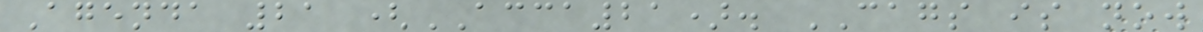Agenda 21 (ACCA21). CAGS is now
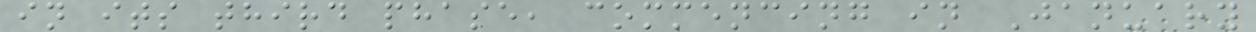in its third phase, commencing in January
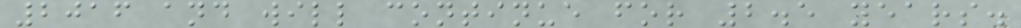2016 and will continue for 2.5 years.
